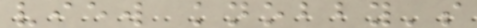view knobby's
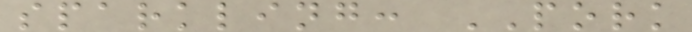sparkling: PORK
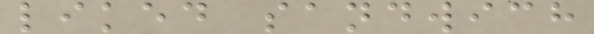liked sandwich
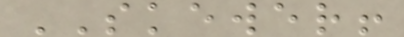SKEWER!
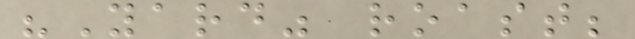"Yard" roast;
